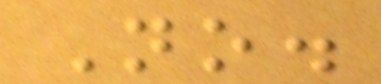No.
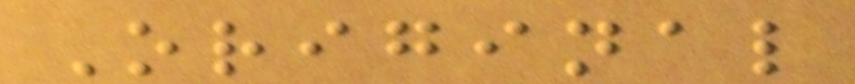Original
